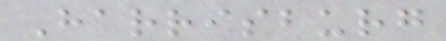Harrisburg
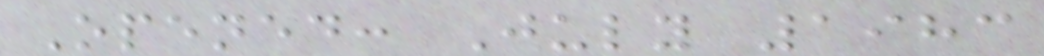Opened: July 1983
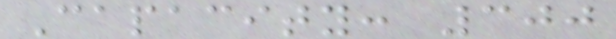Capacity: 300
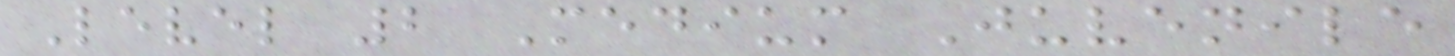Level 2 Medium Juvenile
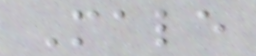Male
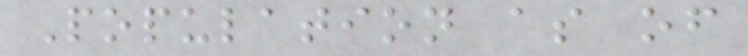Population as of
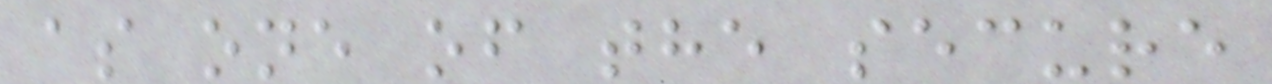as one of the secure
